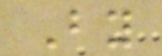By
